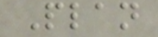Plan
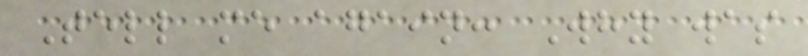Tell me again: Why was
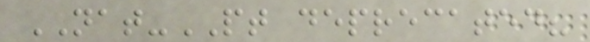NAT-PT deprecated?
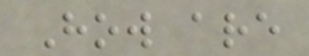How are
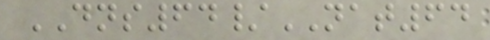DNS64/NAT64
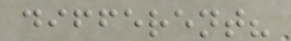different?
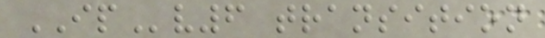IPv6 transition
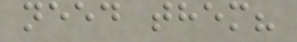need them?
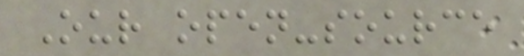Our open-source
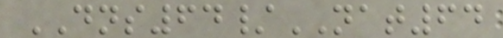DNS64/NAT64
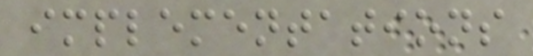implementations
